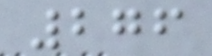276
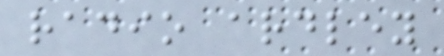radio ardley
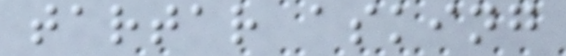tartar asking
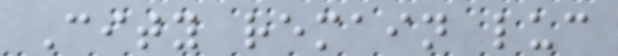City remain luc
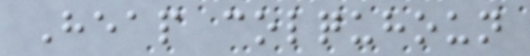Heap colquhoun
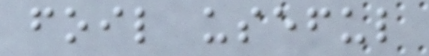foil useful
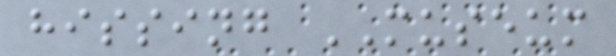hissing MUSEUM
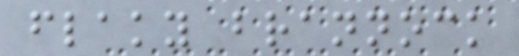flaky brannock
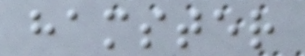hamster
